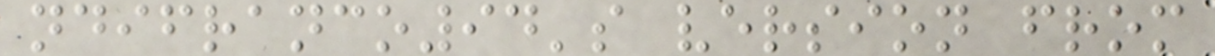ndifranco94's version from
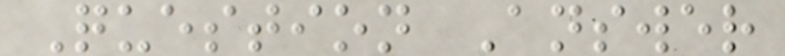Question Answer
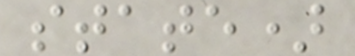state)
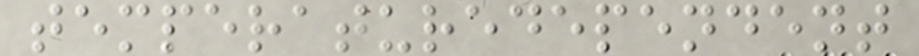temperaturedependent
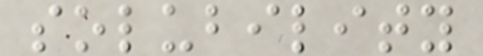solubility
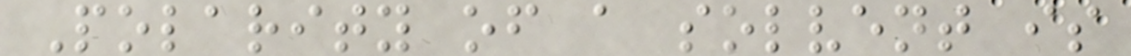Polarity of a solvent is
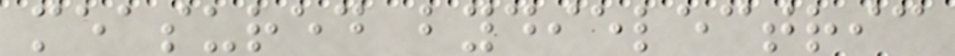measured bydielectric
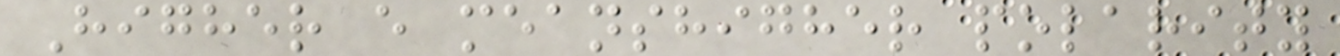Higher e meanshigher polarity
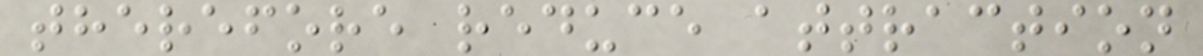therefore reduce attraction
